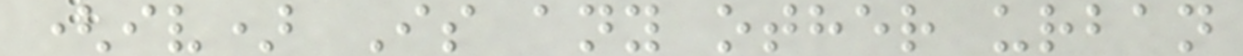(iv) Is any other urban
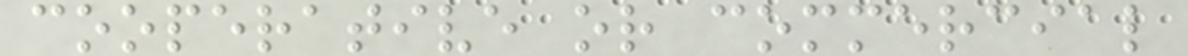cooperative or commercial
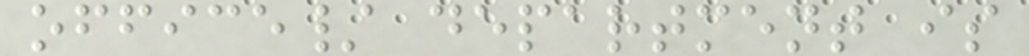office/ department is
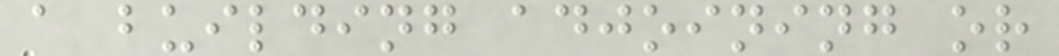a building adjoining or
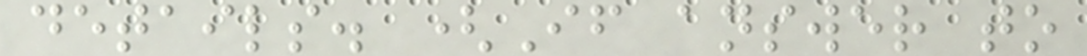details. (If answer to
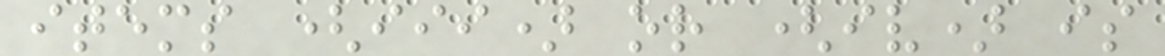items (iii) or (iv) is
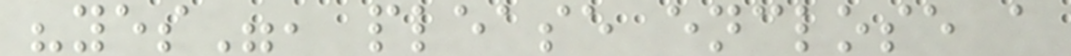"yes", please enclose a
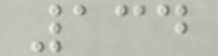134
